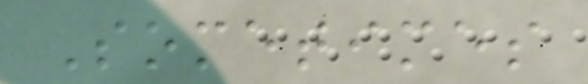Sometimes
